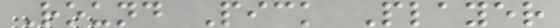Round Pick Player
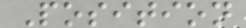Position
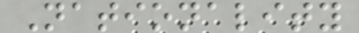Nationality
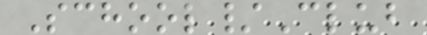School/Club
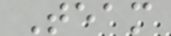Team
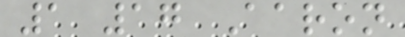1 17 Aaron
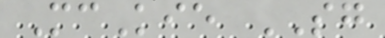McKie SG
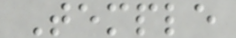Temple
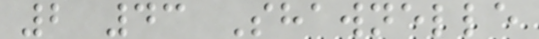2 43 Shawnelle
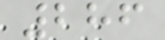286
